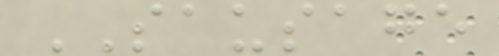SAUSAGE
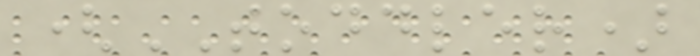(TODDLER)
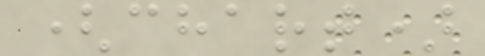(chart)
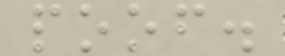poof.
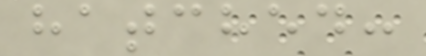hatched:
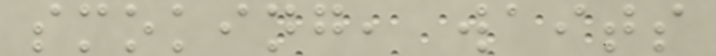smoking, waits
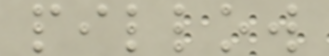pillow
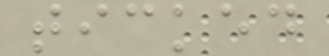ticked
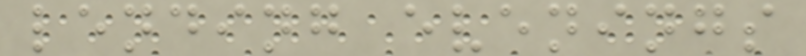lending evenings
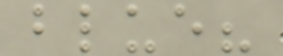blue?
